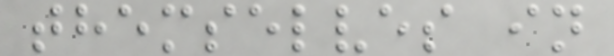themselves in
